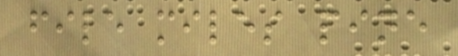file miles pine
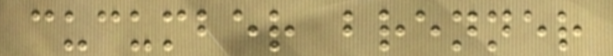cucumber brenner
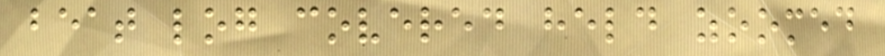beat log covered held zoomed
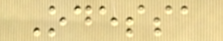Odessa
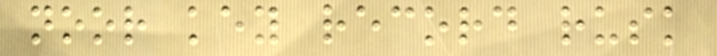noor key record rusk
